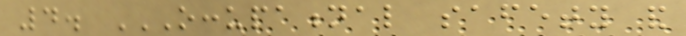4. OCCUPATIONAL SAFETY AND
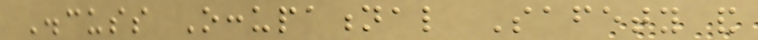Discuss Occupational Safety and
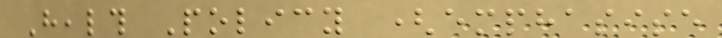Health Policy (emphasise
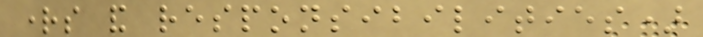rights and responsibilities)
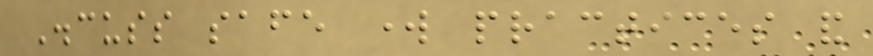Discuss safe work practices and
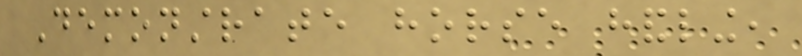Demonstrate horse handling,
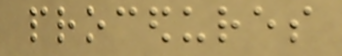procedures
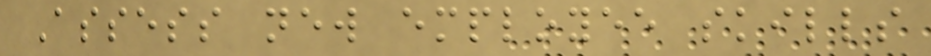Assess new employee skills
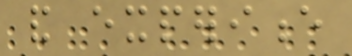and experience
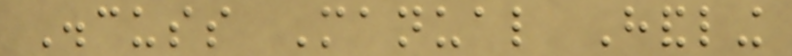Discuss Manual Handling
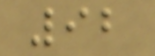92
